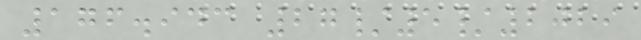176.943 27/5/2029
